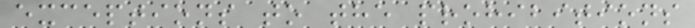exceptions to the prohibitions
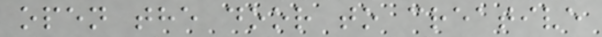open the door to creative
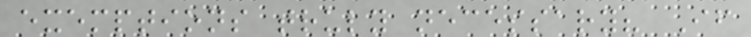exemptions truly necessary? If
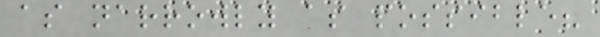as narrowly as possible?
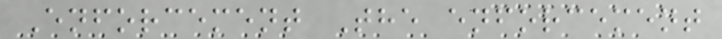Enforcement The enforcement
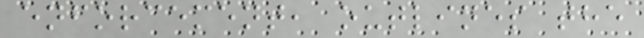enforcement, outlines the
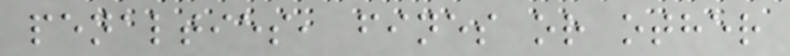penalties, fines or other
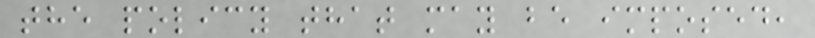the policy that may be imposed,
